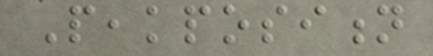Peakposition
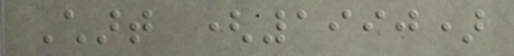Chart (1990)
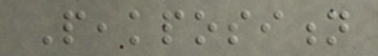Peakposition
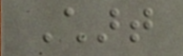Chart
